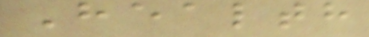Health
